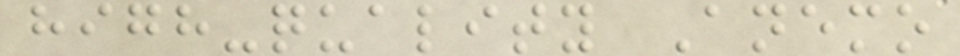high-quality Anemo
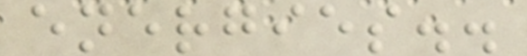energies..
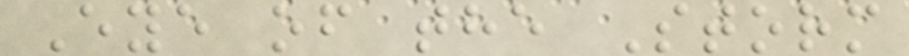Eye of the Storm
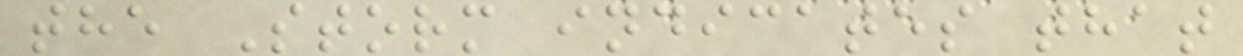the Storm indicates that
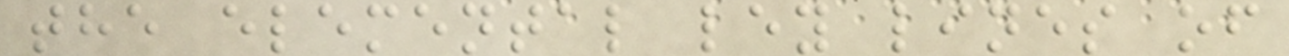the elemental ley lines of
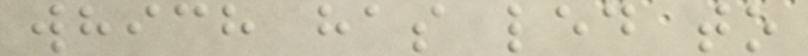which has led to
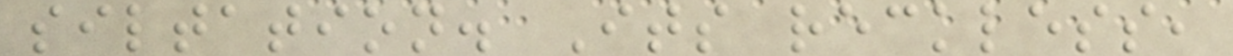siltation. Its reckless,
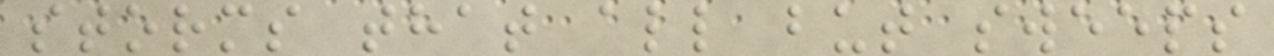storms that all but sweeps
